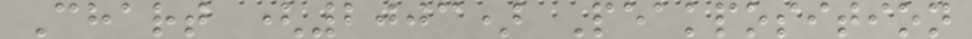Chart (2003) Peakposition
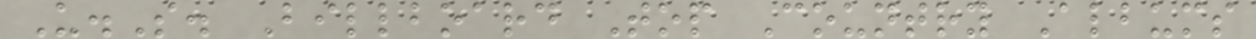U.S. Billboard Top Country Albums
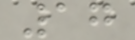17
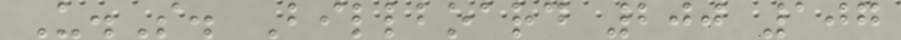U.S. Billboard 200 107
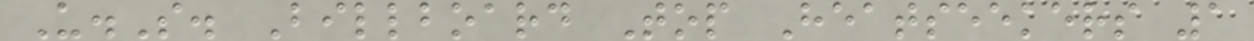U.S. Billboard Top Heatseekers 1
